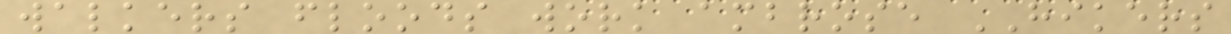walkers floods work ambrose HIKERS
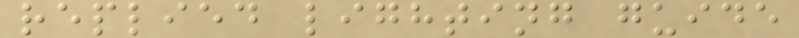replied lighting guide
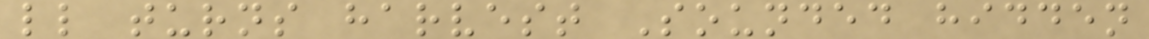ll turns harvest Sounded hidden
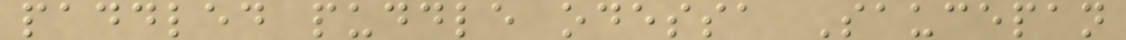paddled puddle odessa Saucepan
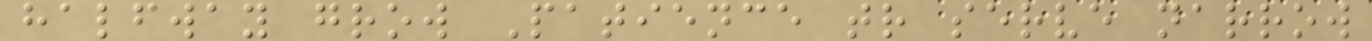halfway grow Patience tr serve narrow
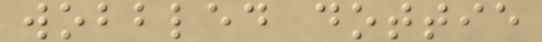wobbled dottie
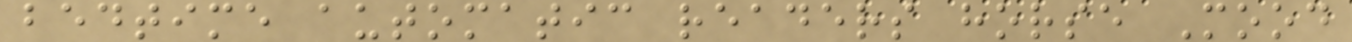bedtime automatic readers horse Mood
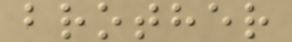brother
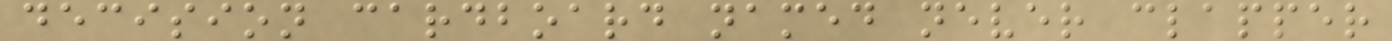decision cardboard named never clapper
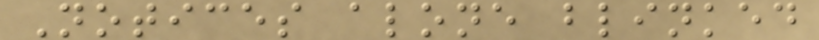Notices alone blinked
